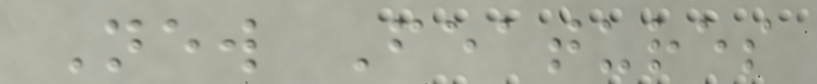New Features
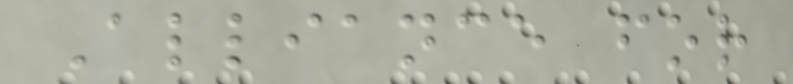Alliance for
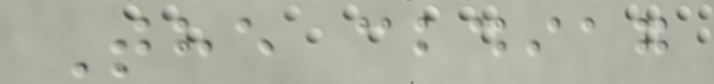The cbdiag
